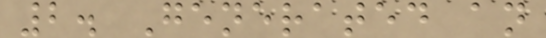2. Generated an
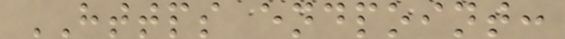HTTPS endpoint:
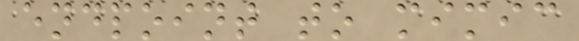endpoint to mimic
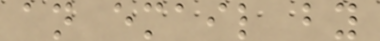an email by
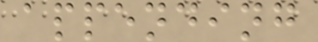appending
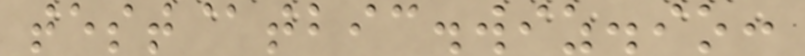test@tbic.wiz.io:
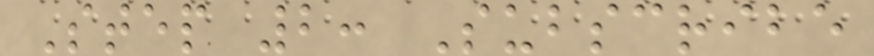Step 2: Subscribe
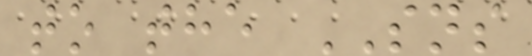to the SNS
